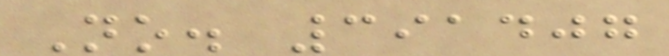No. 391407
